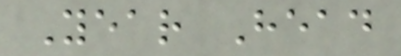Year Head
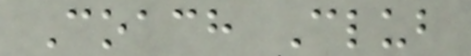Coach Club
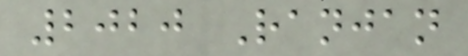2020 Ranjan
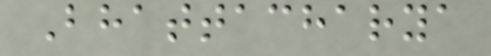Bhattacharya
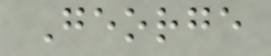George
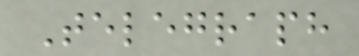Telegraph
